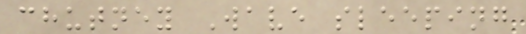chutney Wave sleeping
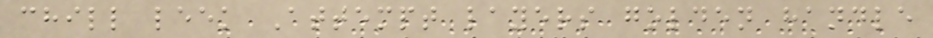chill leek Attempt layers golden handle
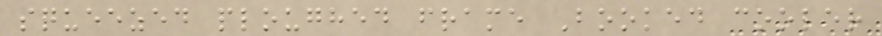squeezed ploughed frame Booked cooler
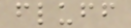fluff
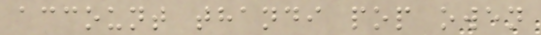account thandi pop owen
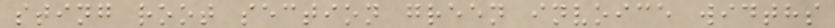sting root section green invoice widths
